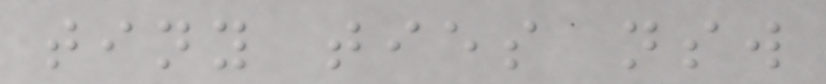tiny ties nsw
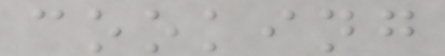cooking
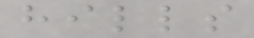hills
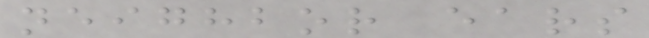neighbor ears
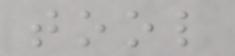tool
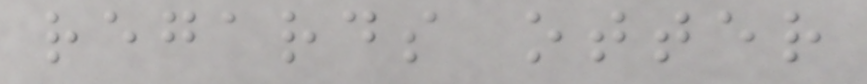regards otter
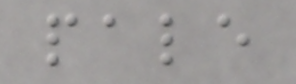pale
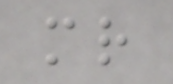mr
